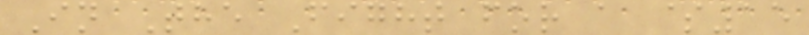In The Fight for a $15
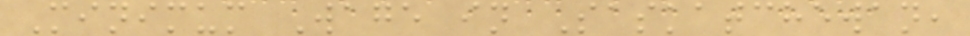Minimum Wage in Saskatchewan,
